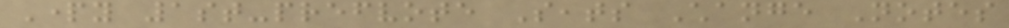Party 1st-prefvote Seats Change Notes
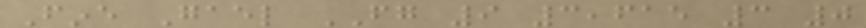Fine Gael FG 9 3,615 3 0
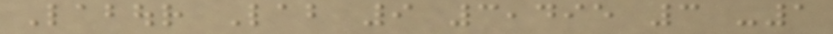Labour Lab 9 3,495 3 -1
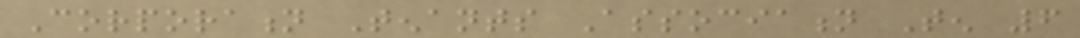Corporation Tenants Association Ten 6
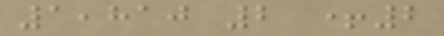1,810 2 +2
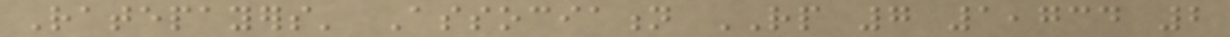Ratepayers' Association RP 7 1,734 2
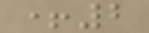+2
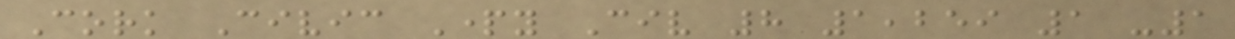Cork Civic Party Civ 8 1,259 1 -1
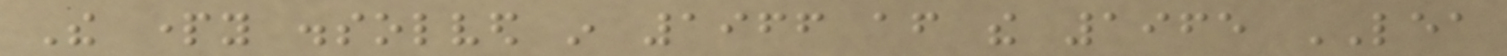The party dissolved in 1966 after the 1965 LEA
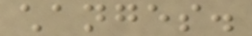changes.
